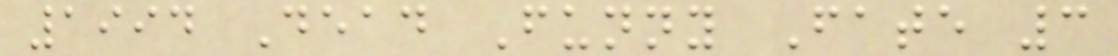1994 Dead Funny Fate 3
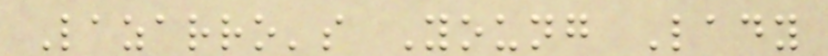Lazarro's Young Lady
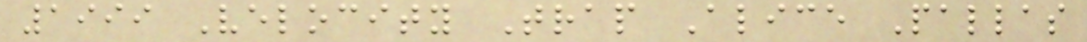1999 Velocity Trap Alice Pallas
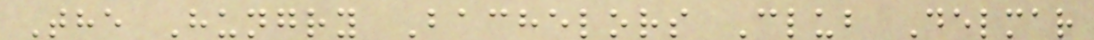The Hungry Bachelors Club Delmar
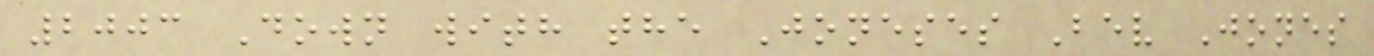2003 Down with the Joneses Bev Jones
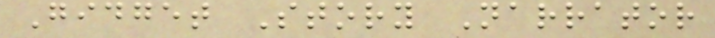Gidget Story Narrator
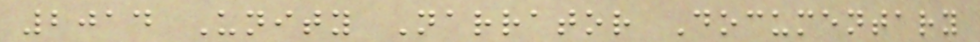2014 Unity Narrator Documentary
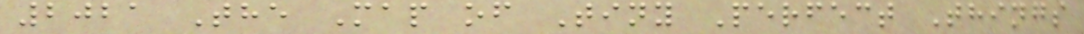2021 The Map of Tiny Perfect Things
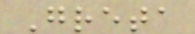Greta
